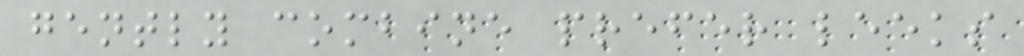gently combine prefer leeks
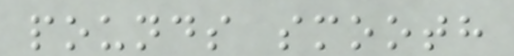pounds smooth
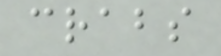crabs
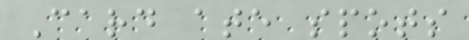Card ate spots
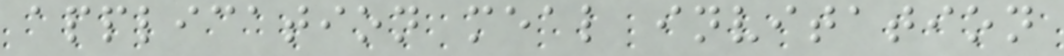application meal invitation
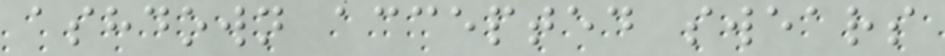ashdown accepted swears
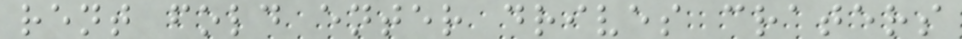rent fold enter drives craters
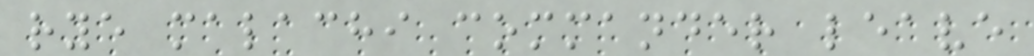rye malachi commander leave
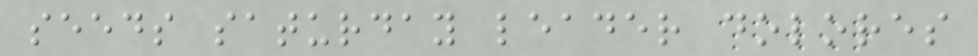seeds saturday leader dolores
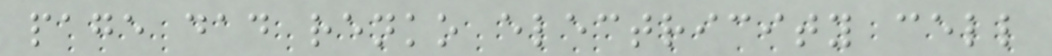page dad renko electricity cell
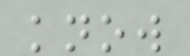know
